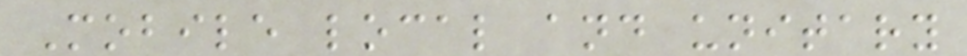Mobile local and unitary
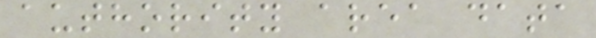authority area data
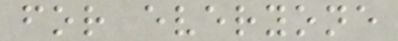for everyone
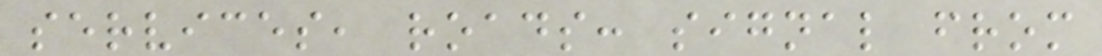services, roads: signal from
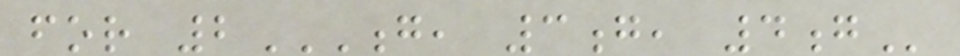for 2G, 3G, 4G
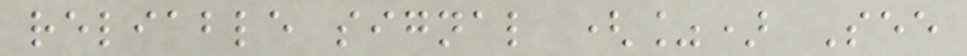reliable signal (%) See
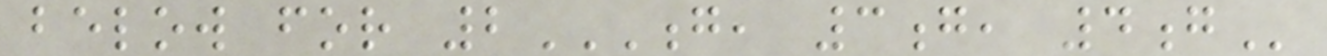below for 2G, 3G, 4G
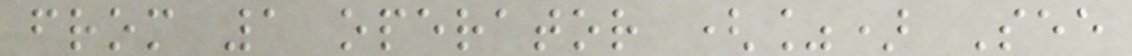from 1 operator (%) See
